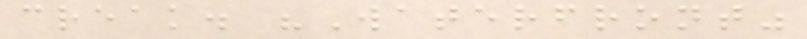creak. "Waterfront"
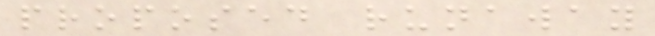proposed runaway
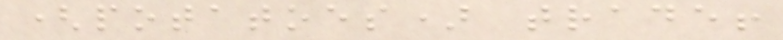(potatoes) trade!
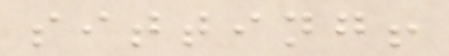sitting!
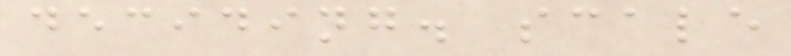deciding. scale
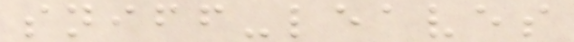sniff-leaves
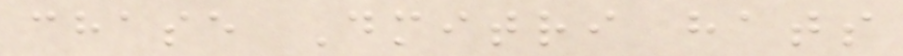chase Dmitri hats
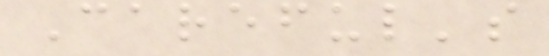Careful's
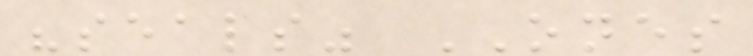"seals" ONES
